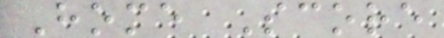Home Score
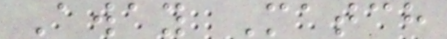Away Match
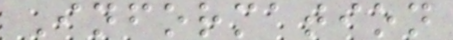Information
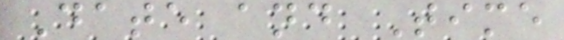Date and Time
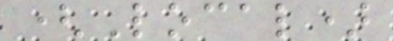(Local)
